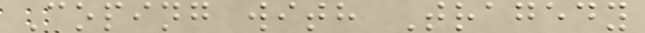Coping with Tragedy
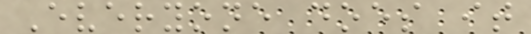Everyone does it
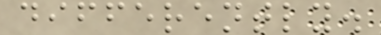differently.
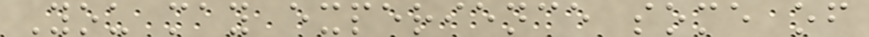You may experience some of
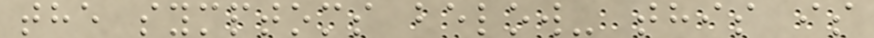the symptoms below- this is
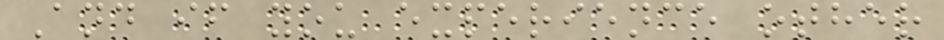And if you experience other
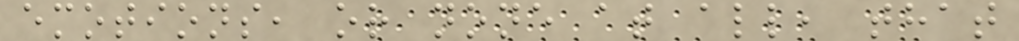emotions, or none at all, that
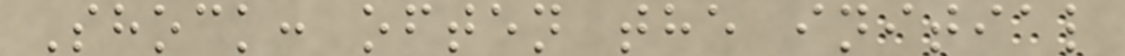Shock: often the initial
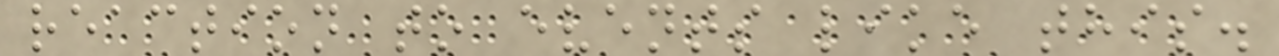reaction to events like this.
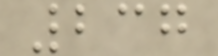237
